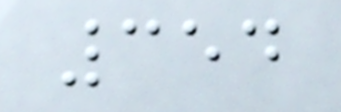354
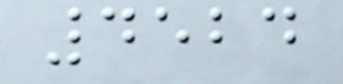4524
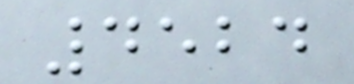4524
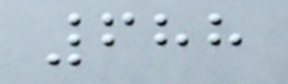688
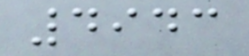4943
